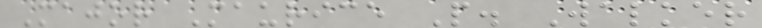Major Maurice P. Walker
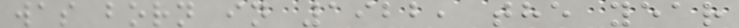was born in 1922, the year
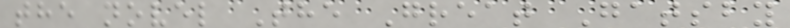the novel The Great Gatsby
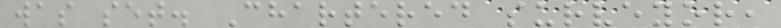was set. Chartered surveyor,
